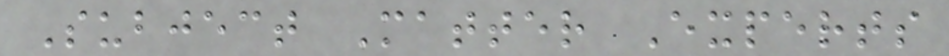Subject Matter Experts
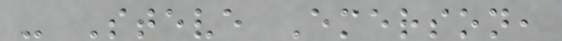- Steve Emerson,
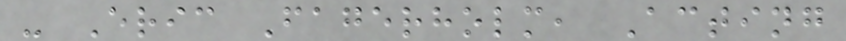- Eric Fagerholm, Acting
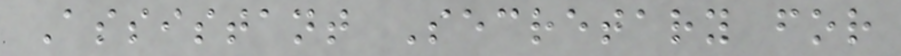Assistant Secretary for
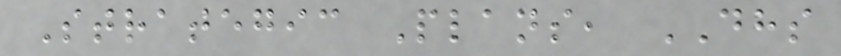Strategic Plans, DHS
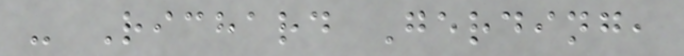- Richard Gerding,
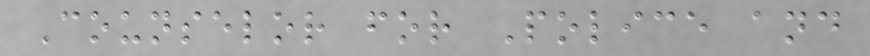Counselor for Police and
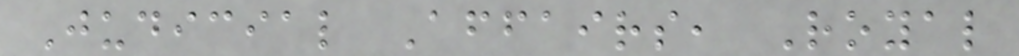Judicial Affairs, Royal
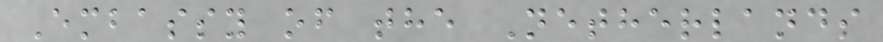Embassy of the Netherlands
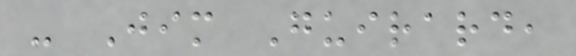- Jim Guirard,
